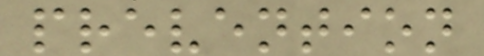prevention
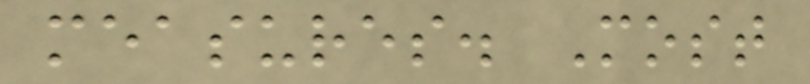measures. Most
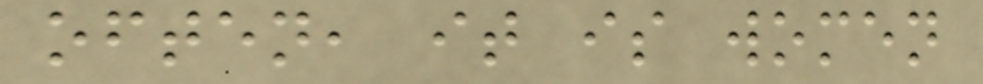often, it is women
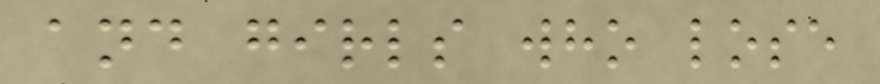and girls who lose
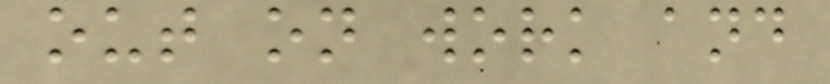out on work and
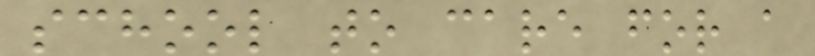school to care for a
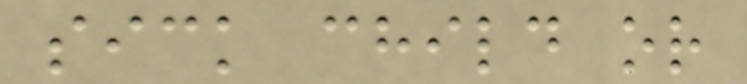sick child or
